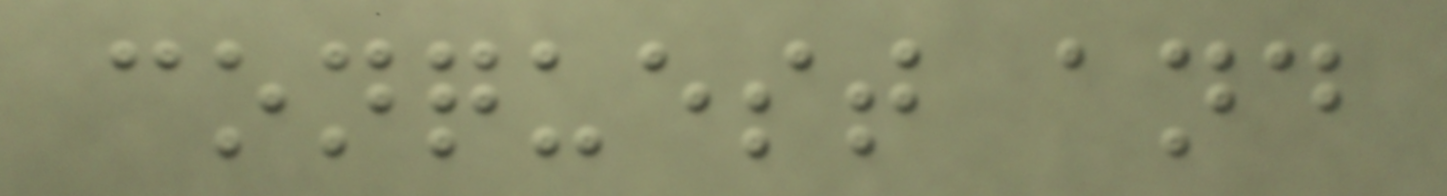conquest and
